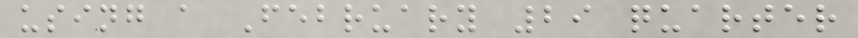using a February 29 quarter
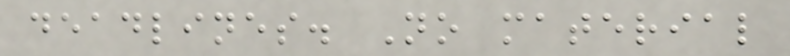deadlines. No material
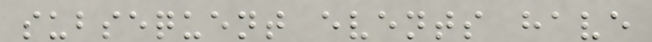subsequent events have
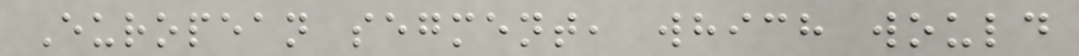European segment, which would
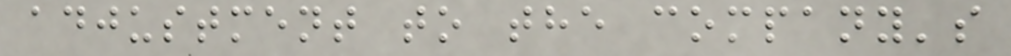adjustment to the company's
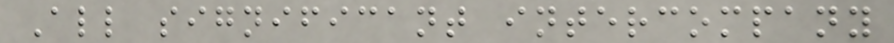All significant intercompany
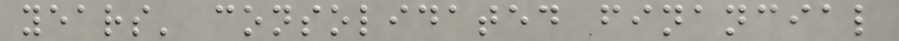years' consolidated financial
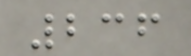236
